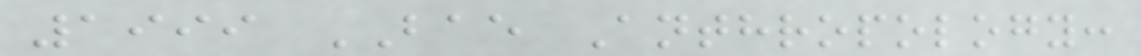1999 BAE Anthropology:
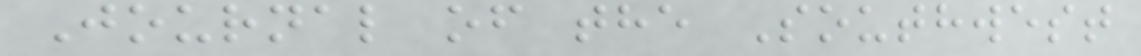Journal of the Southwest
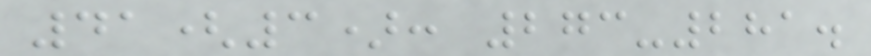41(3): 273-281.
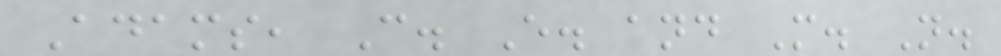Adams, C. E. and M. N.
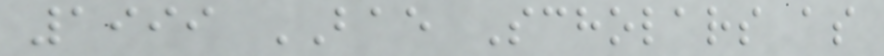1999 BAE Scholars as
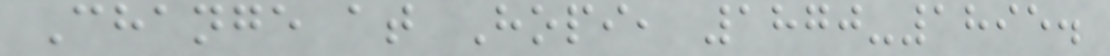Change at Hopi, 1870-1895.
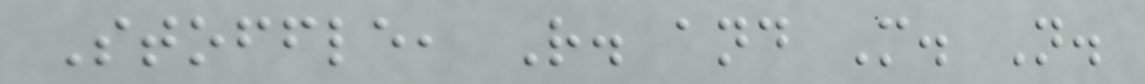Stoffle, R. and M. N.
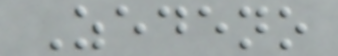Zedeno
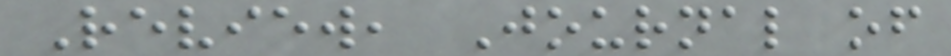Review, Journal of
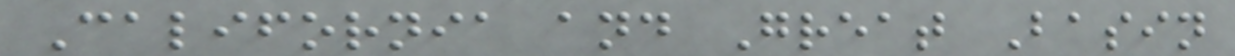California and Great Basin
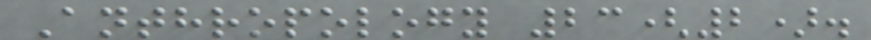Anthropology 23(2).
